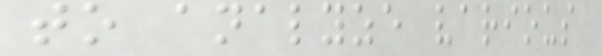to analyze various
